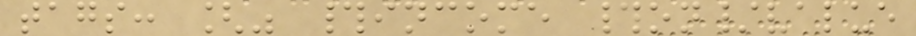tags: [" #income #on/value
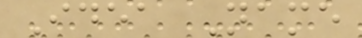Idea Name
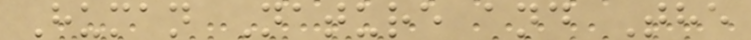Human Nature and The
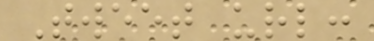Tweet url:
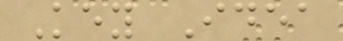Key Idea
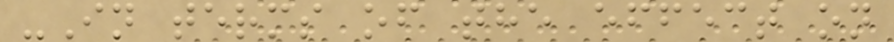-In terms of the effect on
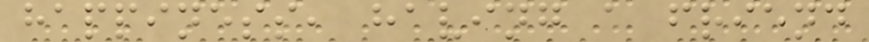happiness, having a friend
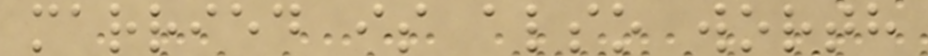married is also worth
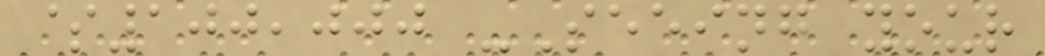$100,000 -Seeing your
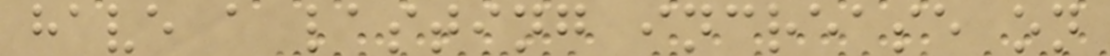have a lasting increase on
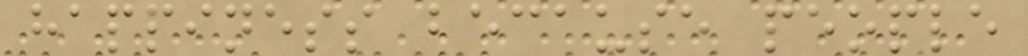happiness because people
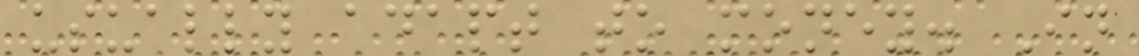usually adapt to money. In
